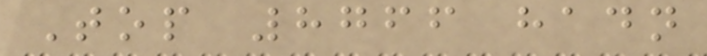Top 8766 hadn
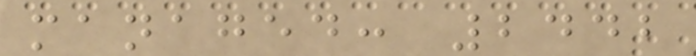managed: 2442
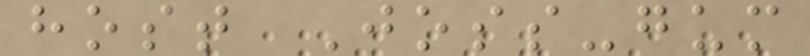host Joss-gum
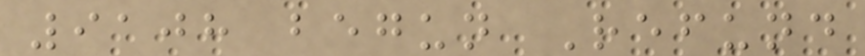9108 begun Refund
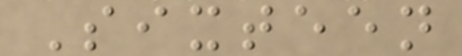Sixteen
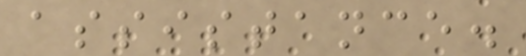assistance.
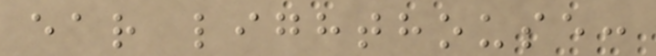ear lighthouse:
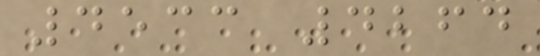4533 4264
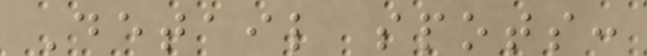Detail spots:
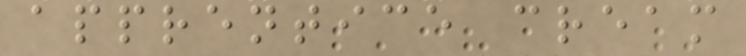apprentice cream
